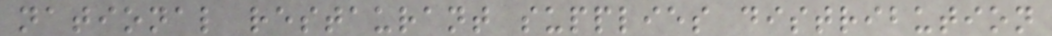national restaurant supplies distribution
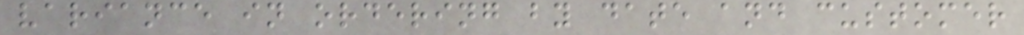variance in ordering by date and customer
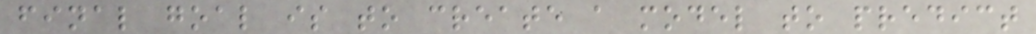final goal is to create a model to predict
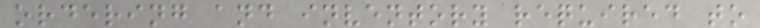ordering and inventory required to
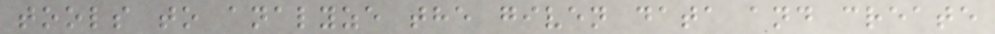tools to analyze the given data and create
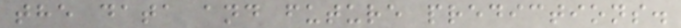the data and future predictions.
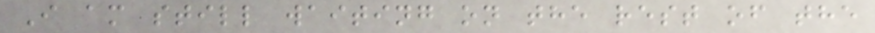I am still waiting on the rest of the
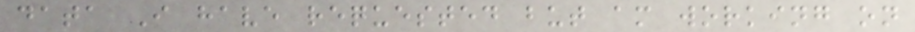data I have requested but am working on
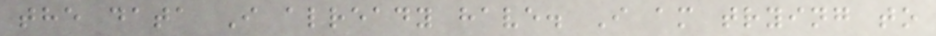the data I already have. I am trying to
